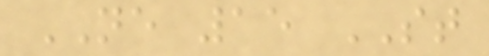NE 15 ST
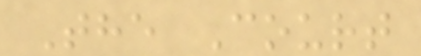The Court
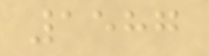1587
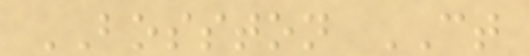BOSSTON CT
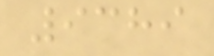9389
